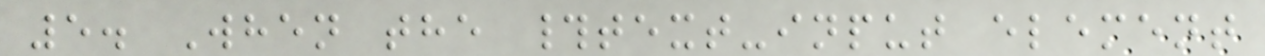5. When the #text-input element
